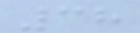38
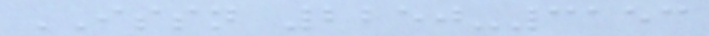ISSN 2250-3153
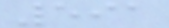591
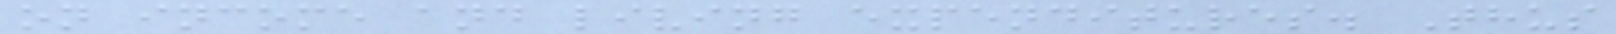on income and living expenditures. Thus
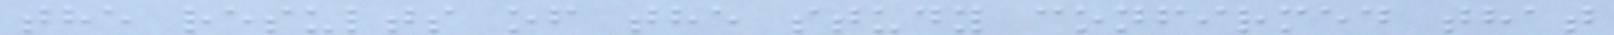the results of the study confirmed that
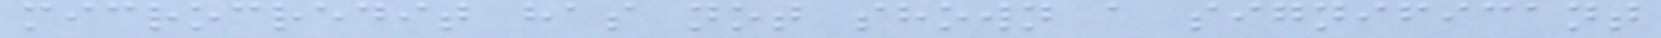microcredit has not shown a significant
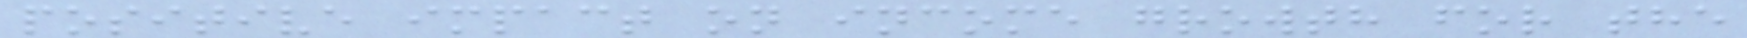positive impact on income growth for the
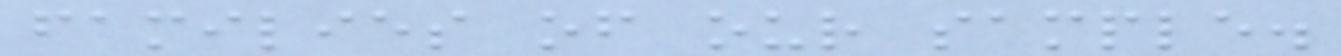families of our sample.
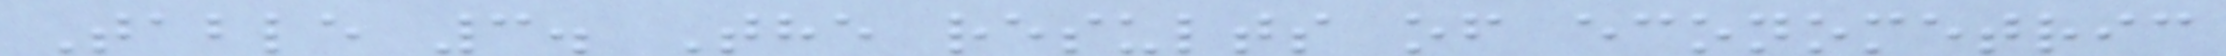Table 3. The results of econometric
